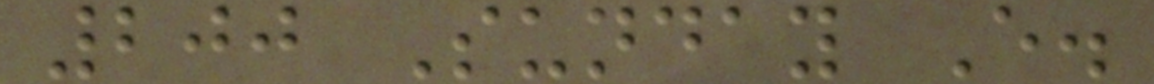200 Sunday E.
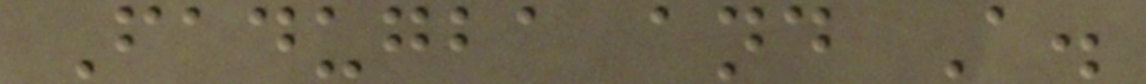Fadugba and A.
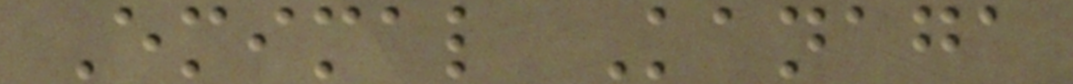Emimal Kanaga
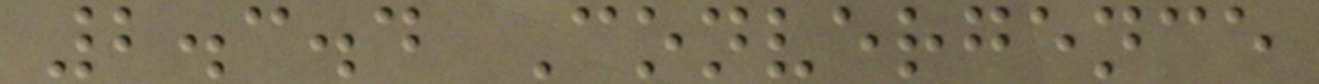2.3.4 Convergence
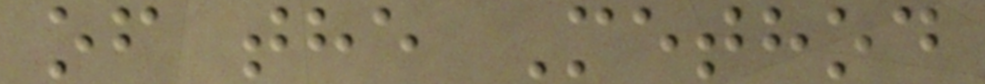of the Method
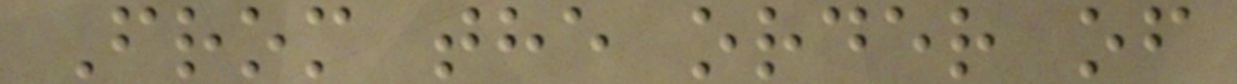From the order of
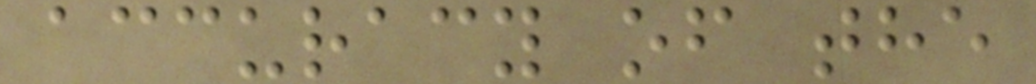accuracy of the
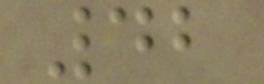42
